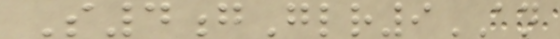S4gGlr9AN
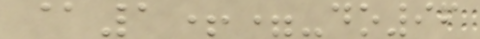@1+=-do96
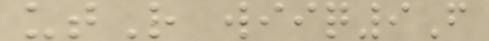utR wiiq9F
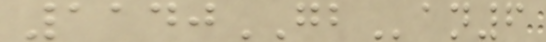1140GBan6
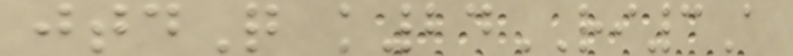jtdQ k24RI3A
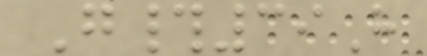G#39H
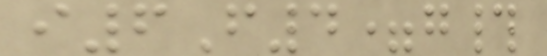i6F4=g#
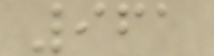961
